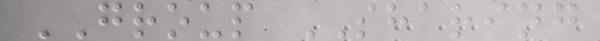GROUP SHARING
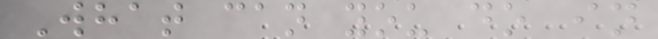What can you do in
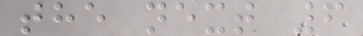the next 6
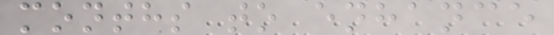months to enhance
